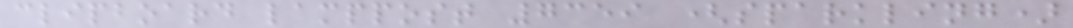clipboard lamppost 7359 (sparkling)
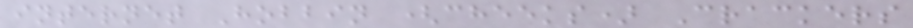internet Hobbin (cheeks) Crackers
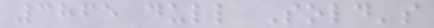3865 dull Sold's
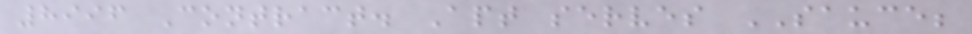8996 Contract. Apt serves SAUCE;
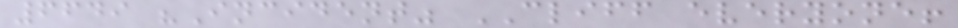6649 "Incident" CLIFF everyone!
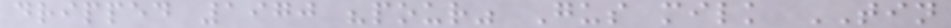dripped 1970 "pour" Gus milk TIN
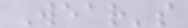Wear's
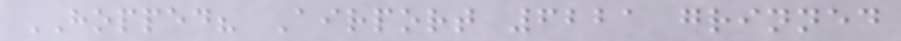HOPPED? Airport 6221 grinned
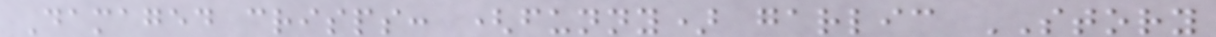Damaged crisps: (funny) garlic STORY
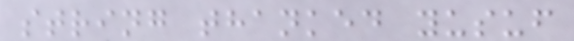string thanked yusuf
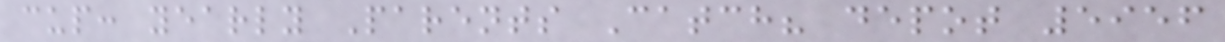cup: yearly Parents Catch? depot 5956
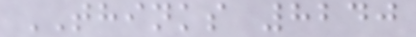THINKS 8240
